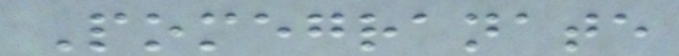Pomegranate
